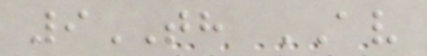9TH AV
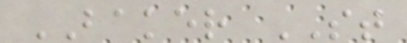BAKER ST
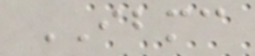IBMC
